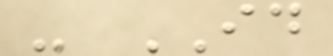- ID
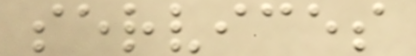services
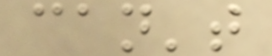can't
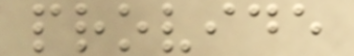provide
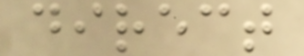direct
